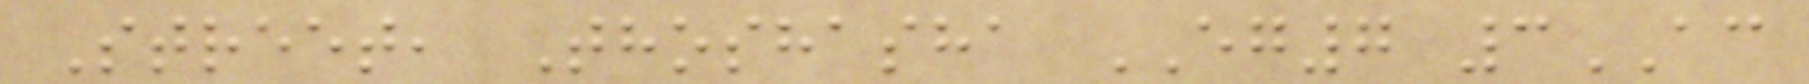Street, Thoshasha EG7 3AC
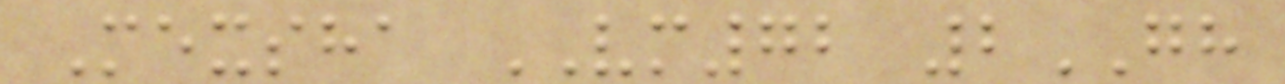Mexsha VM72 2GH
